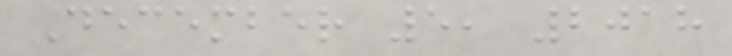December 5, 2018
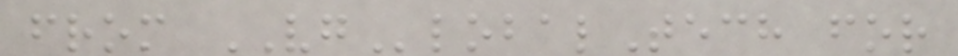from VGlobalTech for
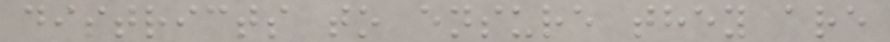districts to ensure they are
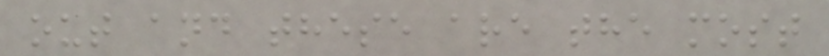out and these are the most
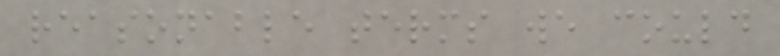reasonable terms we could
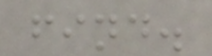find.
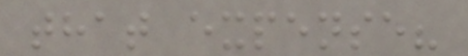that expense?
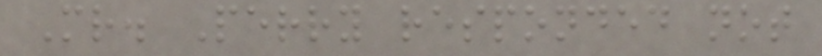Mr. Perry responded not
